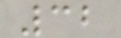32
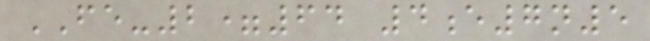FE-2=64 4e7n5
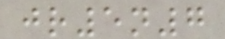jr5n7
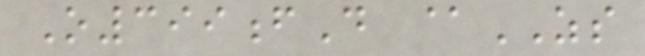O399fD @ZS
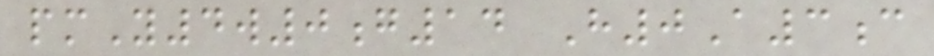pmY4w0g14 H0A3c
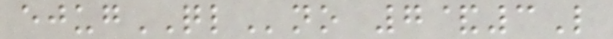ejugQLno 7&3L
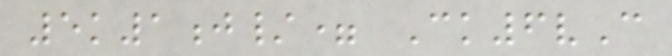5k1j/= Ck6vC
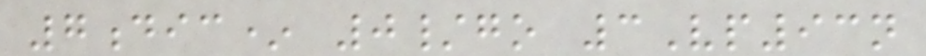7dic* 0/go 3Vp93n
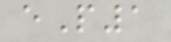eP1
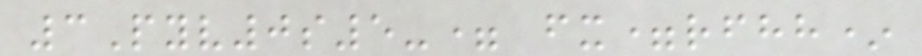3Pyv0s5-= fx=rfhh*
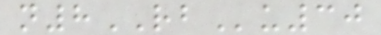n8RBu30
